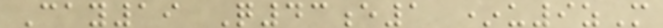Cay19 Q43e1 *u9zM
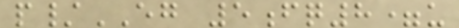p/EG 5fq8=u
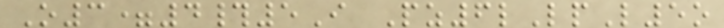O3=4#5I Pz6lLpL5o
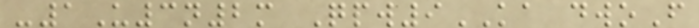-1U3n2m Qpw9KA dwoF
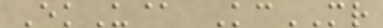EkU@ KcMR
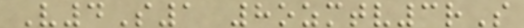V4S1 8ozmtv3rS
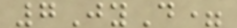7JyD=
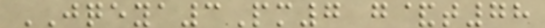JQEYA3Pm7 g&t78
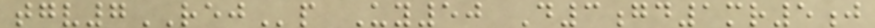tgv7REJp Uy50 D3gd1mr5j
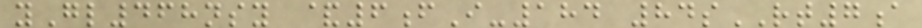yGl468nsy &6fI-184 84sRT7a
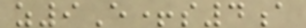z9E+s4a
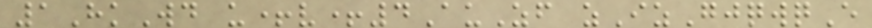1HkWd u+v+4AuZf zIzGjqwqE
